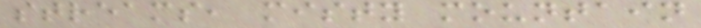streams, misty mountain
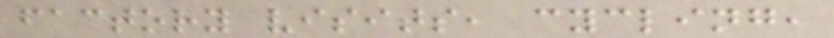factory visits, cycling,
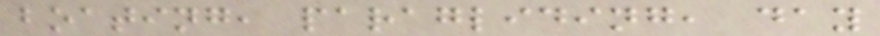boating, paragliding, day
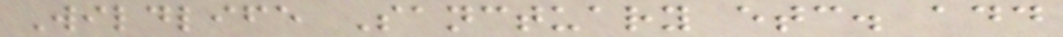Wildlife Sanctuary etc. add
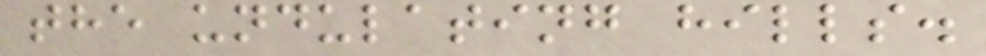the undulating hills.
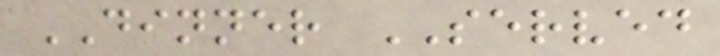DINNER SERVED
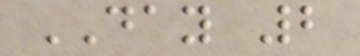DAY 2
